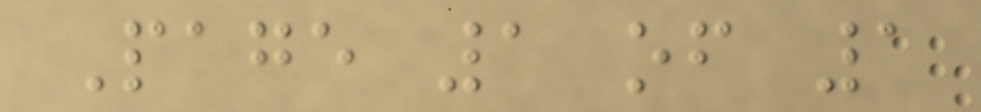Page 1 of 1
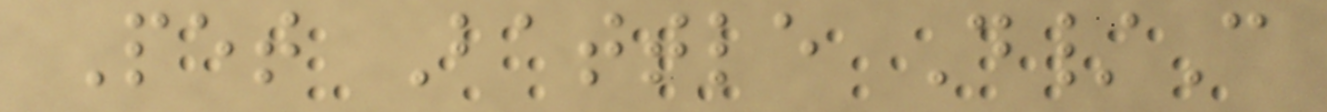Pet Battle D/C
